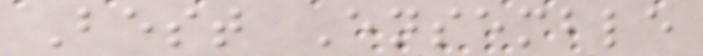Best Ensemble
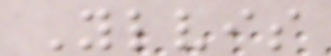Ylvis
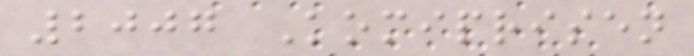2007 Komiprisen
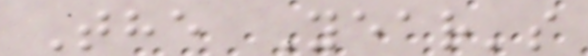The Year's
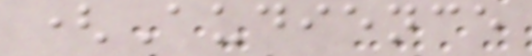(Audience
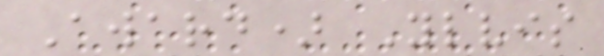Award) Ylvis
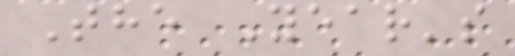The Year's
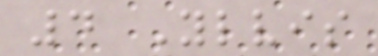4 Ylvis
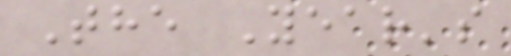The Year's
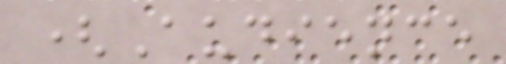(Audience
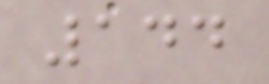144
